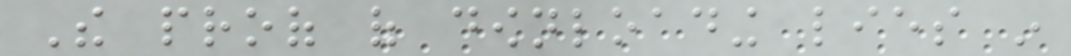The proof of downloading lies in
